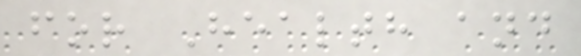for Health and
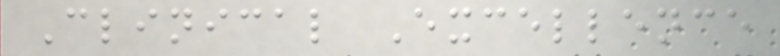Clinical Excellence
